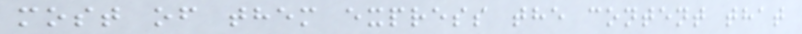most of them express the content that
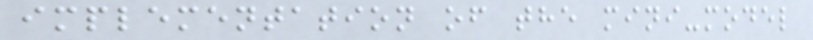implementation of the mini-model
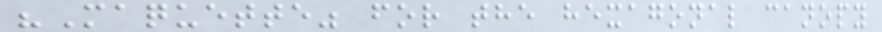"Maquette" for the hexagonal canopy
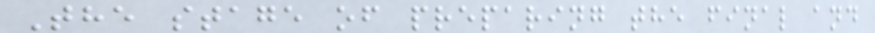The stage of preparing the final and
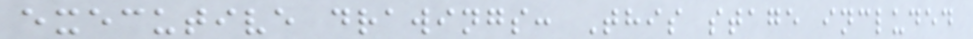executive drawings: This stage included
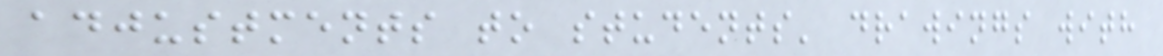adjustments to students' drawings with
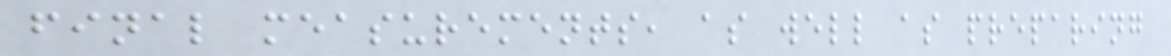final measurements, as well as preparing
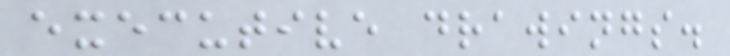executive drawings.
